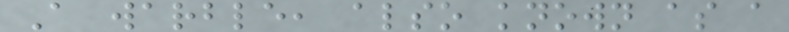A warble, also known as a
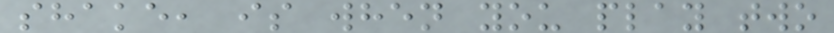shake, is when you play two
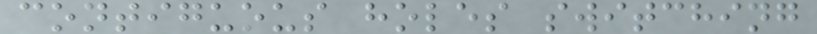contiguous holes switching
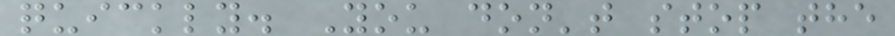quickly. You don't stop the
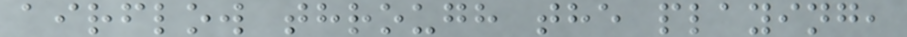airflow through the playing,
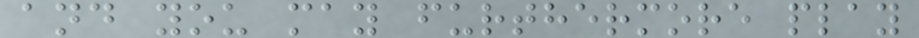and you may furthermore play
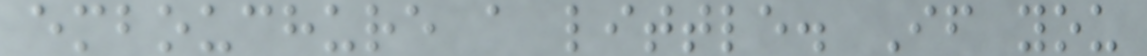embouchure a little. If you
